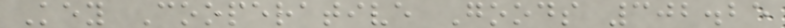Key Cooperative Goods 302.25
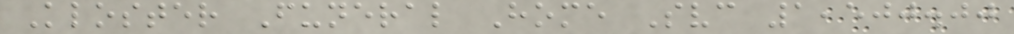Kloster Funeral Home Svc 1,500.00
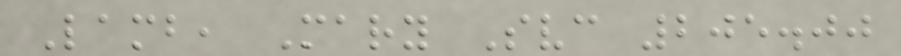Lamb, Mary Svc 205.00
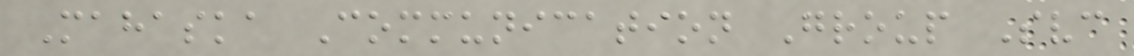Mahaska Communication Group Svc
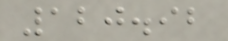120.92
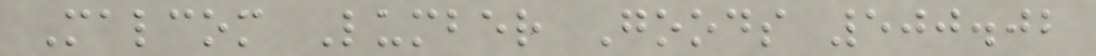Malcom Lumber Goods 500.02
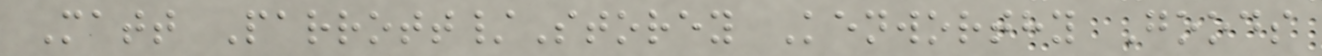Matt Parrott/Storey Kenworthy Goods
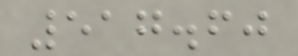517.60
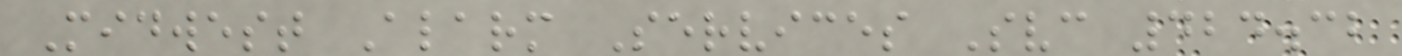Midwest Alarm Services Svc 424.32
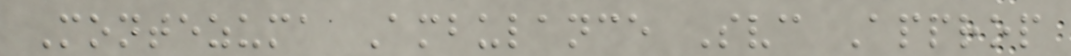Montezuma Ambulance Svc Approp
